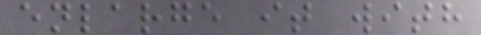enlarge it with
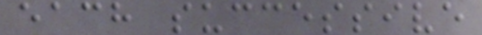each successive
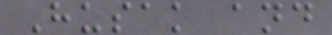Husak and
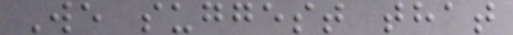We suggest that
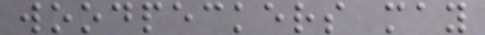woodpeckers may
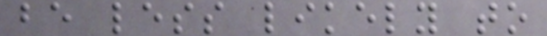be less likely to
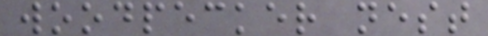woodpecker nest
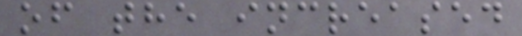of the increased
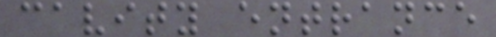cavity entrance
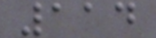114
